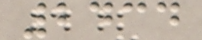2434
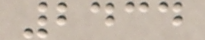2434
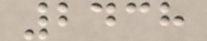2438
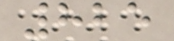825
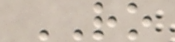RO
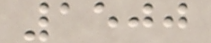1500
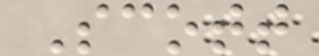Scott
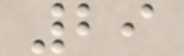29
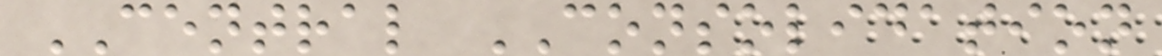CENTRAL CONSOLIDATION
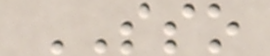SSO
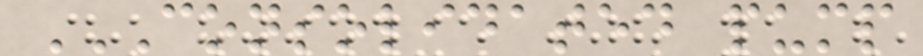CONSOLIDATED PUMP
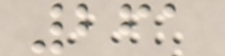261
